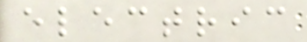electric
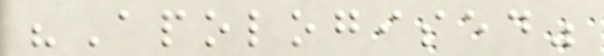"Apologised"
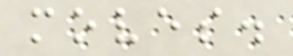moves.
